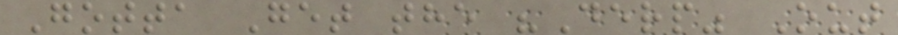Gotta Get the "Derp" Out
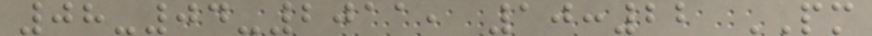08-04-2011, 10:22 PM
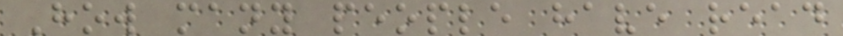How many people have read
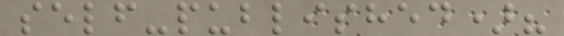self-published)?
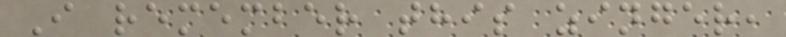I remember this zinger,
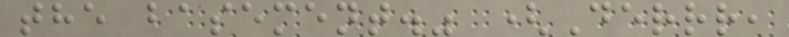the basement." (Derrr,
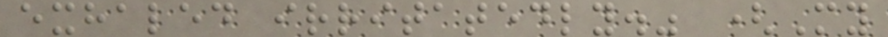exhaled irritatedly." (My
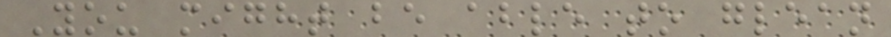You might be able to glean
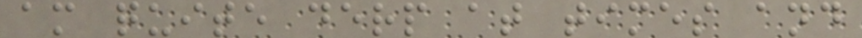am quite derp at times and
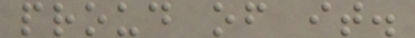proud of it.
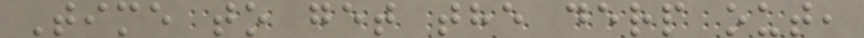Time to get the derp out,
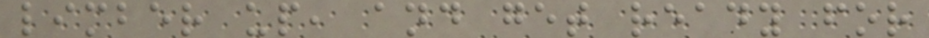limber up, and get ready for
